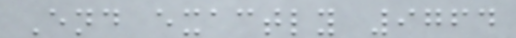End exactly 9764
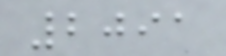2091
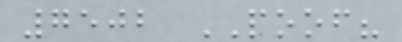7502 POOF?
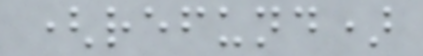(refund)
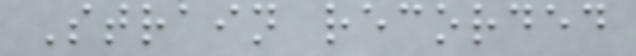Strain recorded
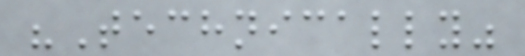"Technically"
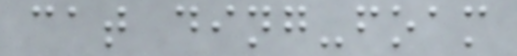cat ding-foam
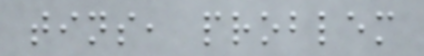tins, problem
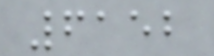6152
